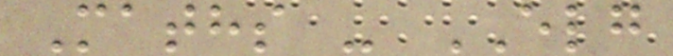Maths - ELG
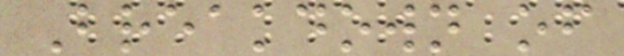Breakdown of
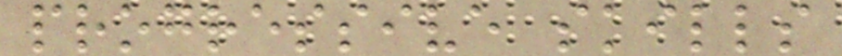progressive skills
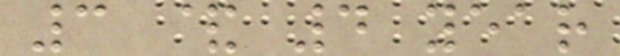3 & 4 year
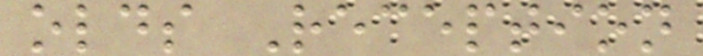olds Reception
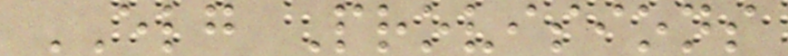ELG Provisions
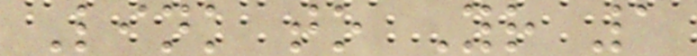Link to Yr 1
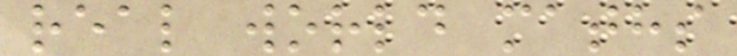real world maths
